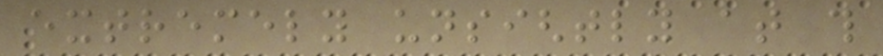extremely unsightly at this
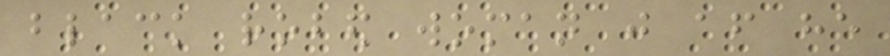black robed woman just after he
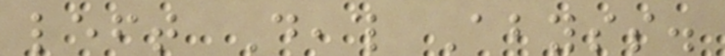left Death Abyss.
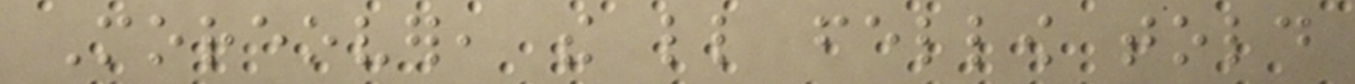Moreover, the little fellow told
